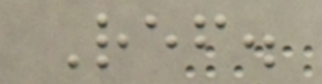Ref.
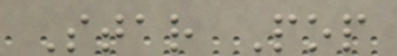Star Pop
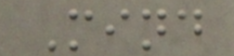Mind
